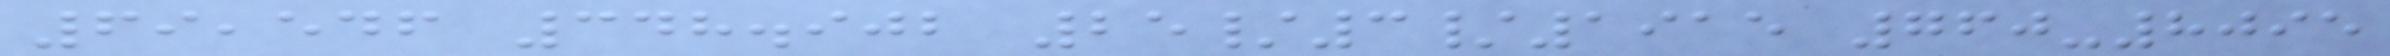69,546 348.902 25/3/1915 760-8095
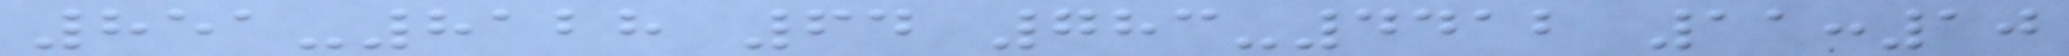851-8128 64 783-4412 11:10
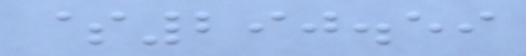$290.59
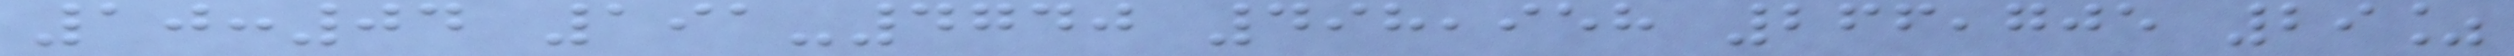10:04 191-4740 498,958 266,705 29%
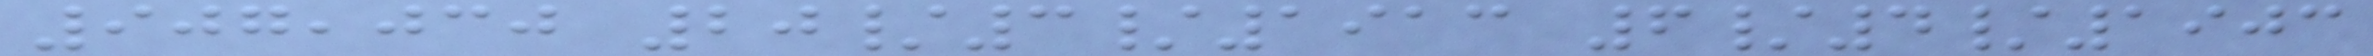907,030 20/3/1913 6/4/1903
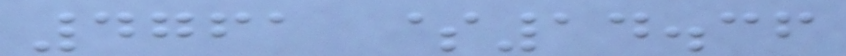4761 $14.36
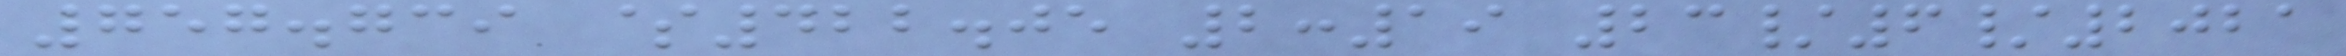757.739 $422.05 2:19 23/6/2021
